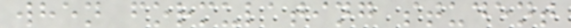when formulating student
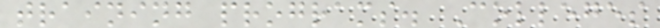training programs. Colleges
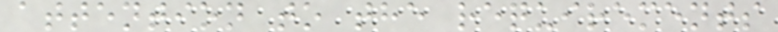attention to the requirements
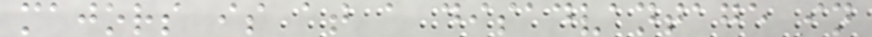majors is at a disadvantage in
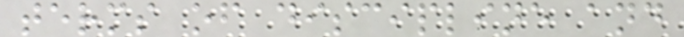terms of discipline and
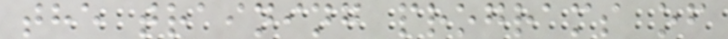the training programs of
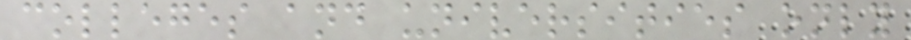colleges and universities only
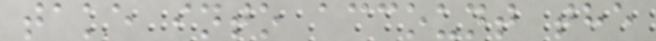take into account the
